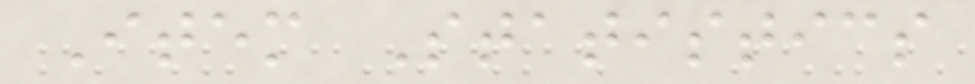Item Statistics
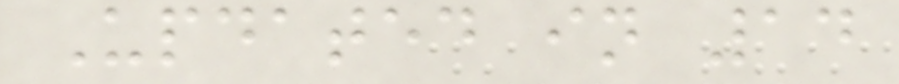Updated in 14
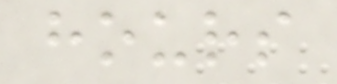hours
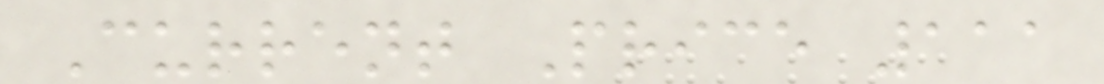Current Price 111
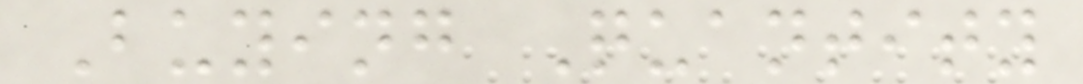Buying Quantity
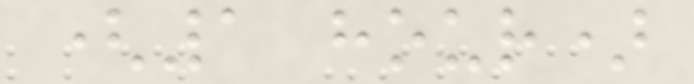(1 hour)
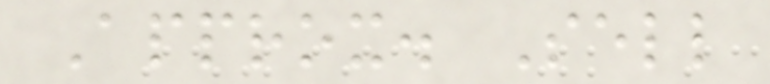Approx. Sell
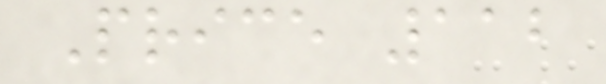Price 112
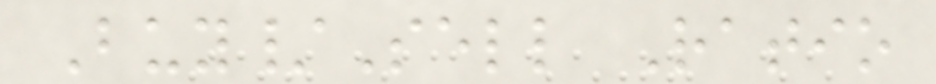Buy/Sell Ratio
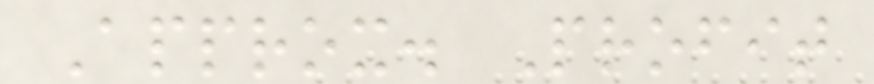Approx. Profit
